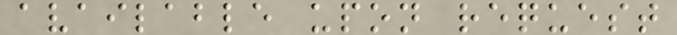available upon request
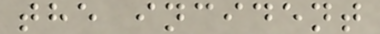the incident
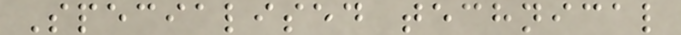Specialised technical
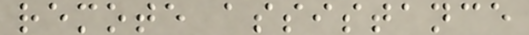remote assistance
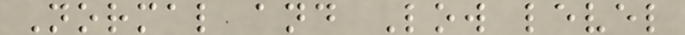Normal and Low level
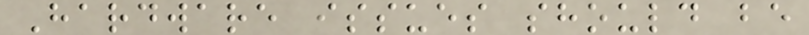Hardware issues should be
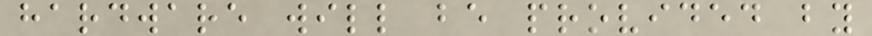hardware will be provided by
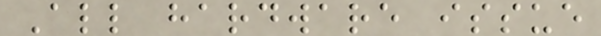All hardware issue
